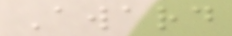Award
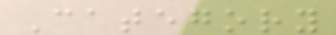Category
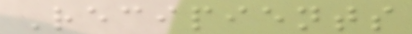Recipients
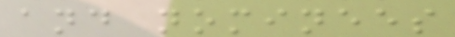and nominees
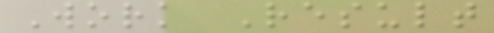Work Result
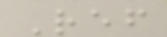Ref
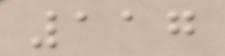117
